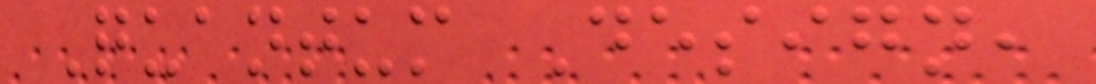Quantum Design,
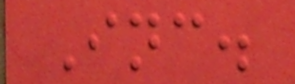Inc.
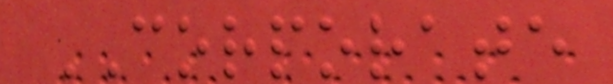CORPORATE
